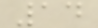14
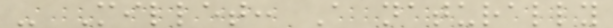- Millet: A naturally
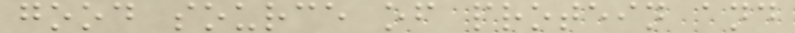good source of protein and
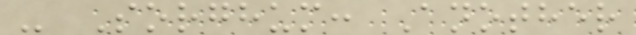- Sorghum: Another
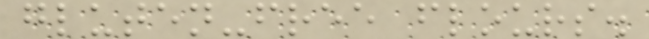gluten-free flours.
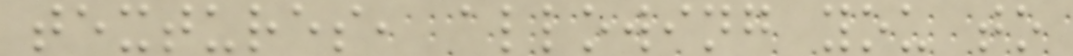textures, allowing you to
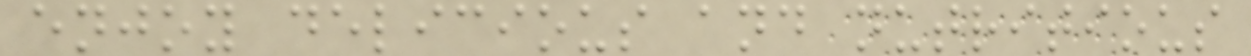enjoy delicious and nutritious
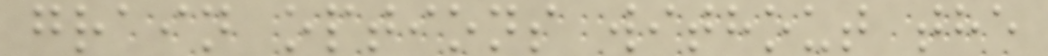grain options without the
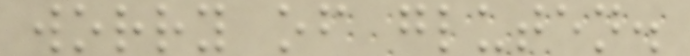worry of gluten.
